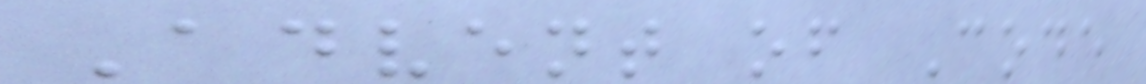Advent of Code
